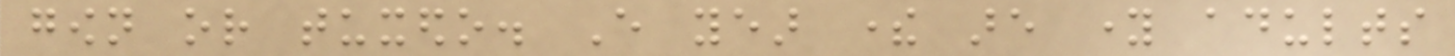gown or tuxedo. Every year there are young adults
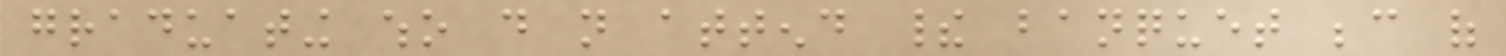graduating who do not attend their banquet because of
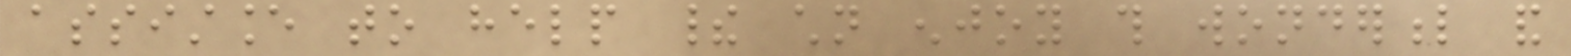assistance to help their children enjoy this wonderful and
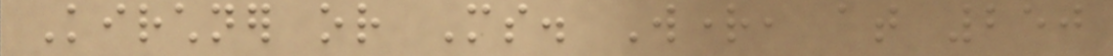Kirchner or Ms. Wright, at 250
